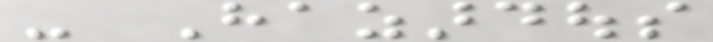- Hazardous
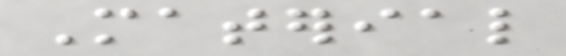Material
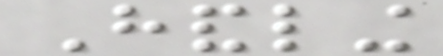Handling
